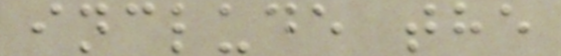include the
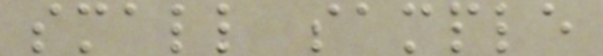small sample
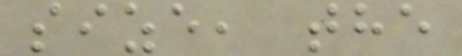size, the
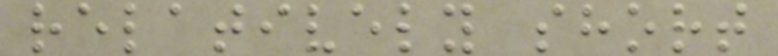relatively short
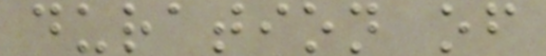duration of
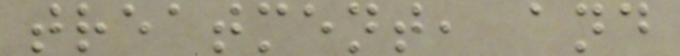treatment, and
